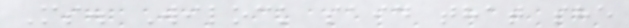Ms. Wilock said that she
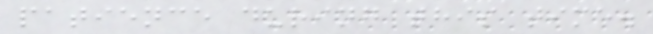patience during this time.
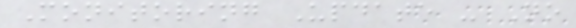Monitoring Update - No
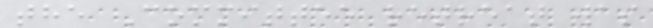the Committee retreat was
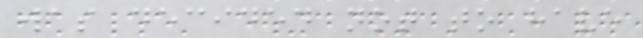was decided not to have
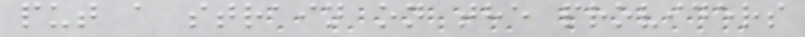put a strain on the providers
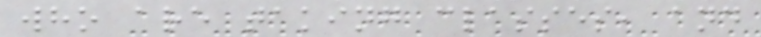who are taking classes, and
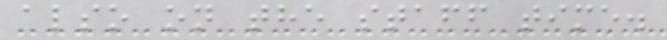also on the staff time.
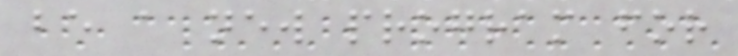be a new program for
